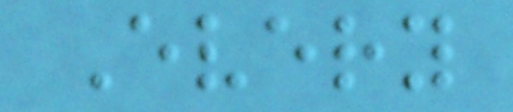Every
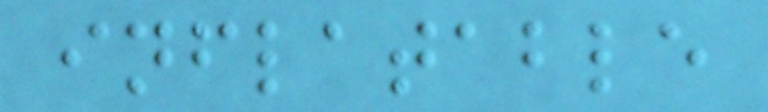inflatable
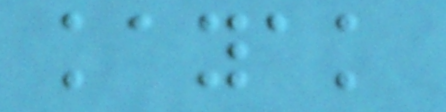kayak
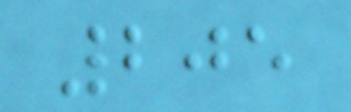205
